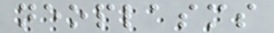neoplasms
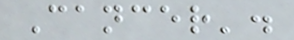Cancer'.
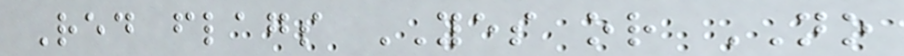Red flags YES or NO
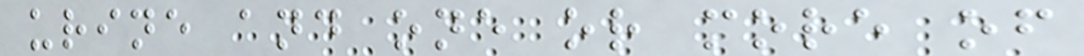urine and one or more of
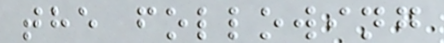the following
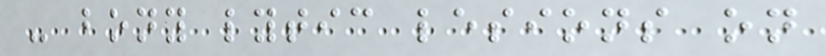- bony lytic lesions on
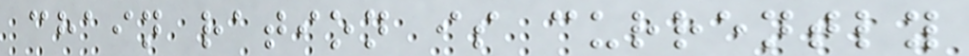chain ration is currently
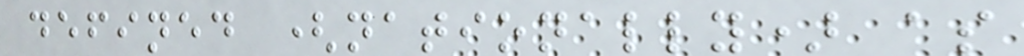defined (nationally) as
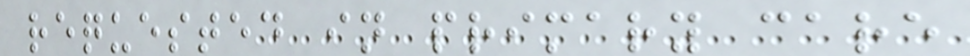requested in primary care
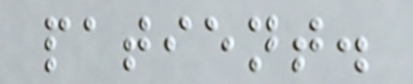patient.
